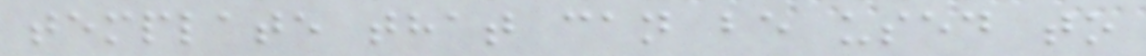template that can be used to
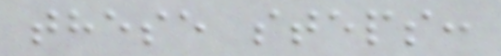these steps:
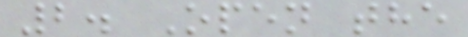2. Open the
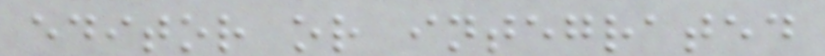editor or integrated
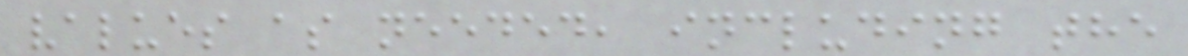values as needed, including the
